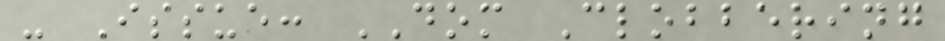- Issue: DOM Clobbering
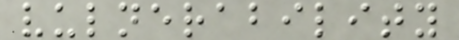vulnerability
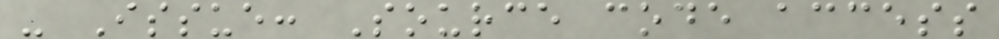- Issue: Source code access
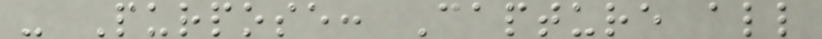- Purpose: Capture all
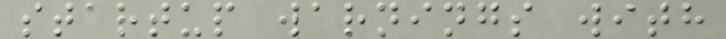startup warnings with
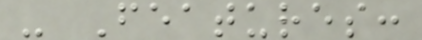- Features:
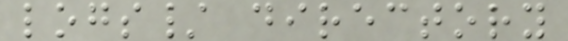logs/ directory
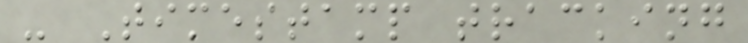- Timestamp tracking
